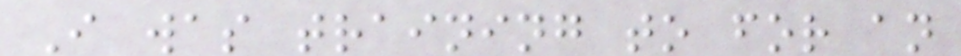I was training to for an
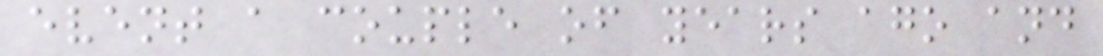event a couple of years ago and
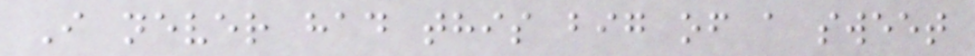I never had this big of a sweet
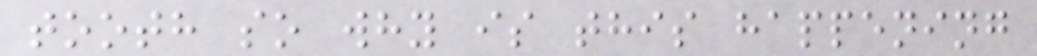tooth so why is this happening
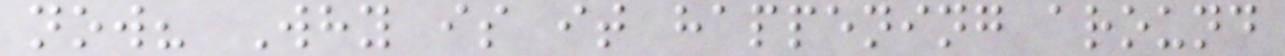now? Why is it happening around
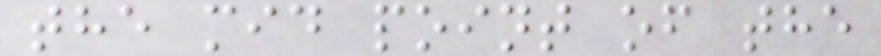the mid point of the
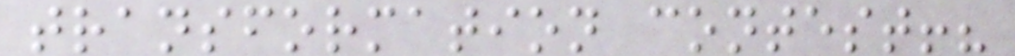transformation contest!?
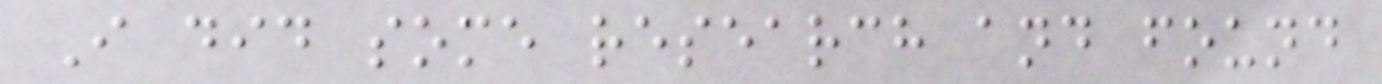I did some research and found
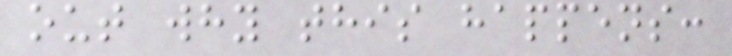out why this happens:
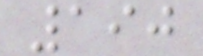190
